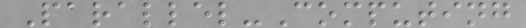Parallel-Computing
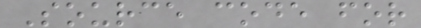Source code for
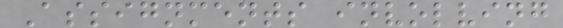Assignments involving
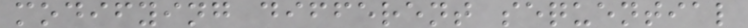modifying different sequential
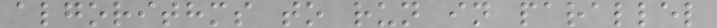algorithms to run in parallel
